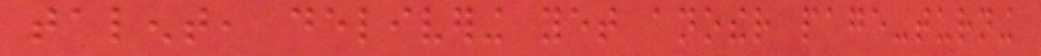talent, delivering yet another page-turning
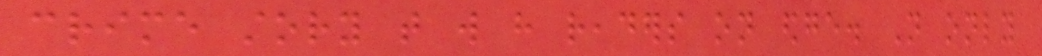crime story that will have readers on edge. Not only
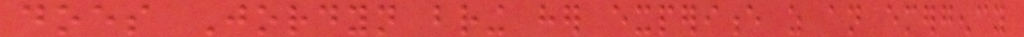does Jordyn bring her experience as an emergency
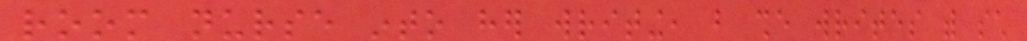room nurse into her writing, but she writes with such
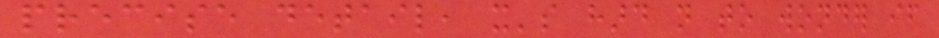precise detail, it's hard not to wonder if
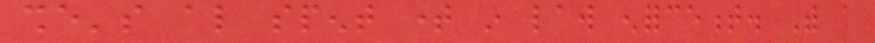she's also spent time in law enforcement. With a
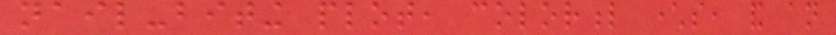nail-biting plot, colorful characters, and an
